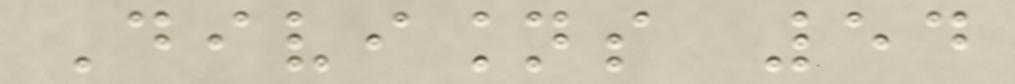Divisions 54
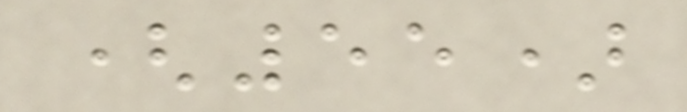(55)
